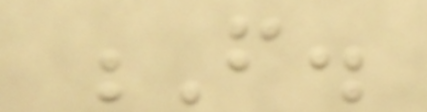F.
